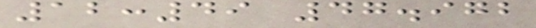12:49 47.972
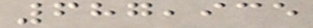687,935
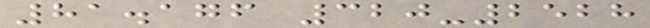81.176 320-2528
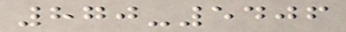870-5406
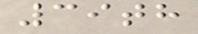39th
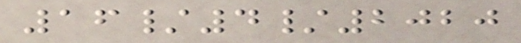16/4/2020
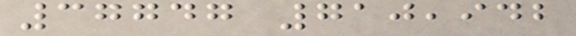37747 710,942
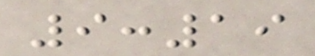9:19
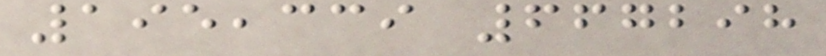195,339 667298
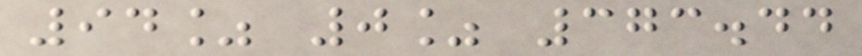94% 0% 373.44
